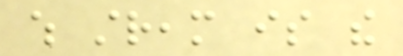which stream is the
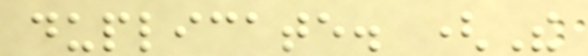duplicate. (The
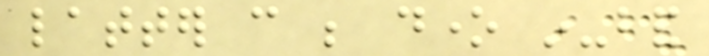latter can be done in-band
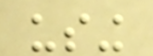using
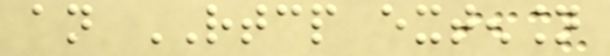an RTCP extension
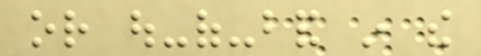or out-of-band in the
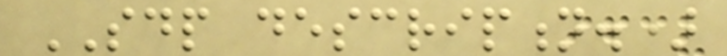SDP description.)
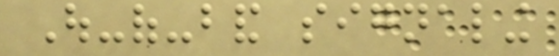Out-of-band signaling
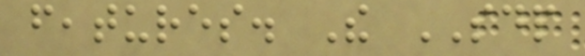features. The SDP
